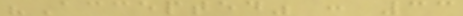"Accepted" : 33
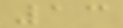13
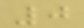0
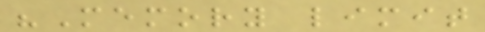"Memory limit
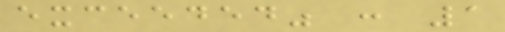exceeded" : 1
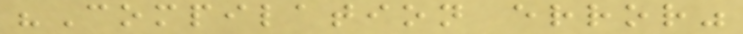"Compilation error"
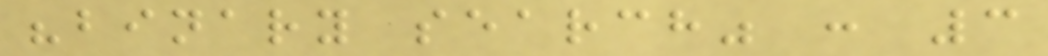"binary search" : 3
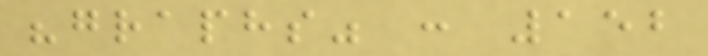"graphs" : 152
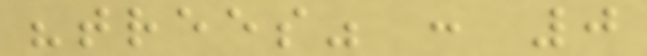"trees" : 0
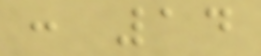: 14
